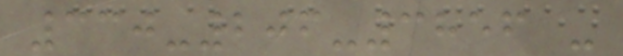330-206-3856 -
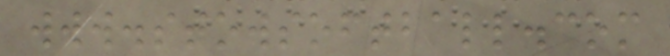www.stowsoftball.com
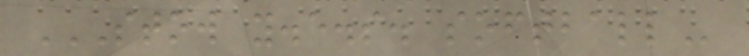STOW Y.E.S. SOFTBALL
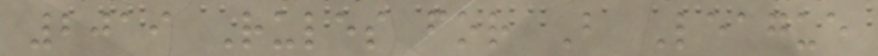2019 Rules for B League
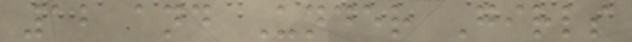12 and Under Girls
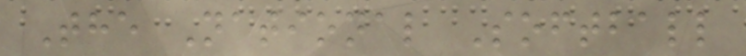The National Softball
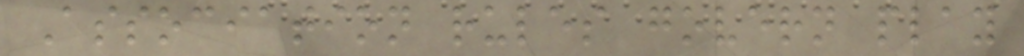Association rules govern play
